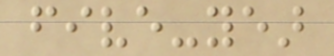five-year
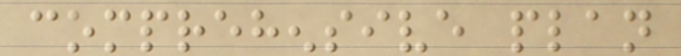comprehensive plan
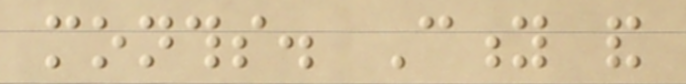months. City and
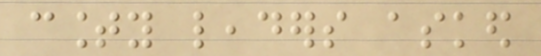county leaders asked
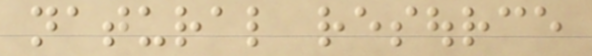natural resource
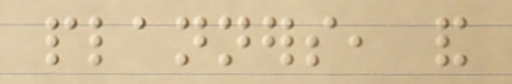planners, and
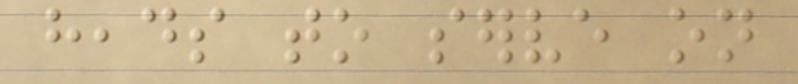heads to serve on
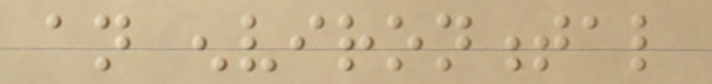an environmental
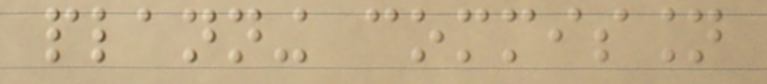planning commission
